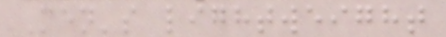Men's lightweight
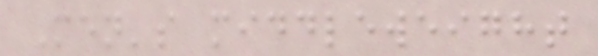Men's middleweight
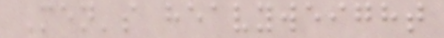Men's heavyweight
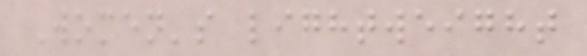Women's lightweight
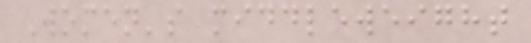Women's middleweight
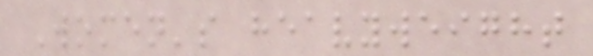Women's heavyweight
